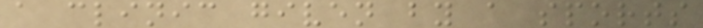a clinic given by a sports
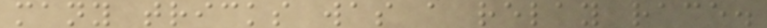many tricks was a relay race.
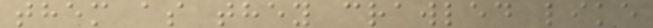them as they crawled like
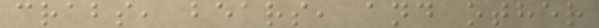crabs, bears, and other
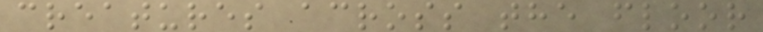creatures across the floor
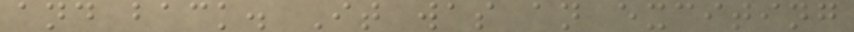and back. It was an exciting
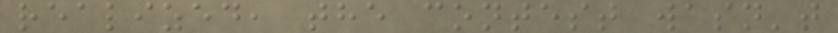realized, the contest wasn't
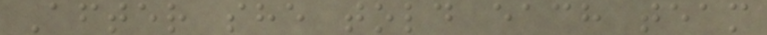After she told each team
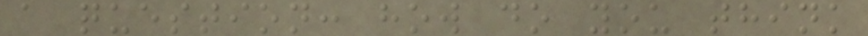a question: how do you think
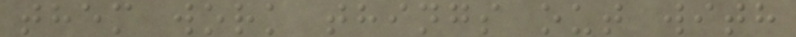them work things out with
